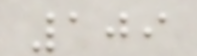109
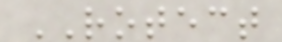ROTECT
